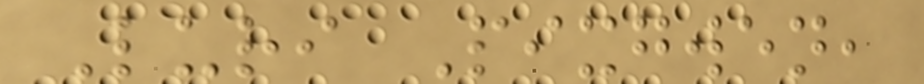Luri Pixgwen,
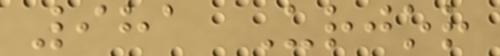981 Urjor
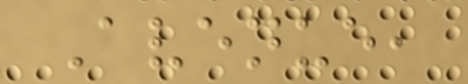Avenue,
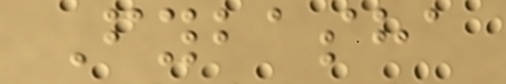Fybasha
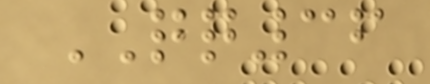QQ36
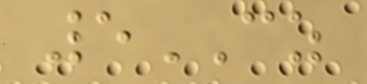5CZ
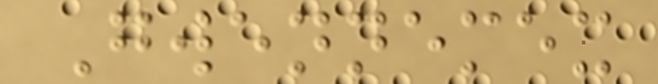Gwennemex
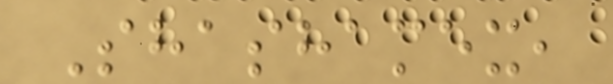Shashamex,
